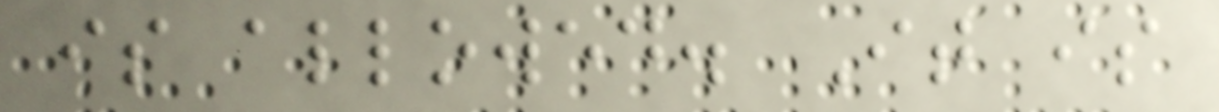is allowed. It is
